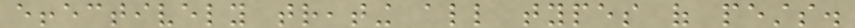effectively treating all types of pests.
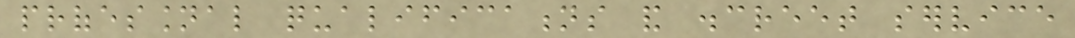professional qualifications and discreet service
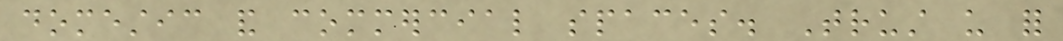domestic and commercial spaces. Trust us for
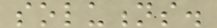solutions.
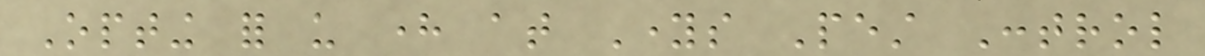Opting for us here at Youngs Pest Control
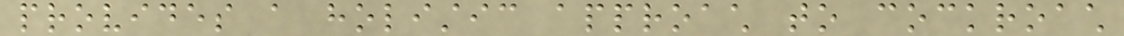provides a holistic approach to cockroach
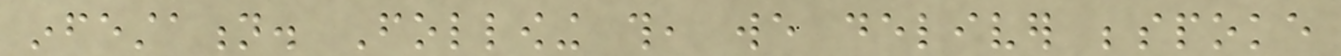infestation. Following this, we deliver bespoke
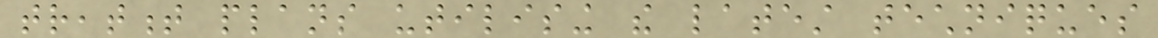treatment plans utilising the latest techniques
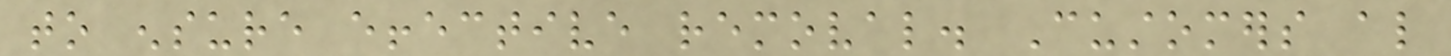to ensure effective removal. Customers also
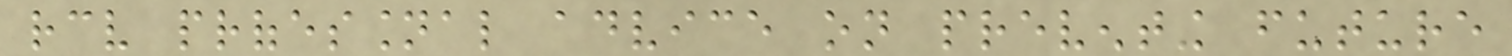receive professional advice on preventing future
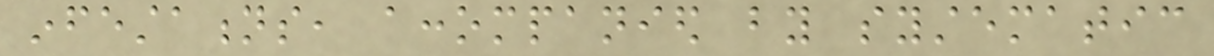infestations, accompanied by systematic
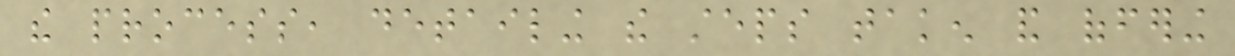the process, detailing the steps taken and offering
